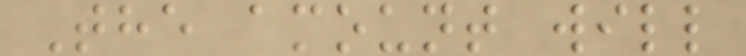The amount will
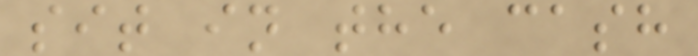sit in the cash
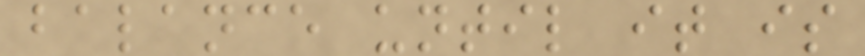balance until it is
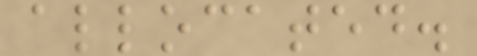allocated.
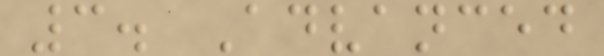3. Advanced
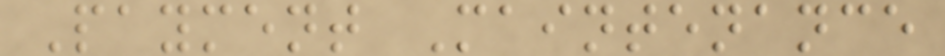Payment Maintenance
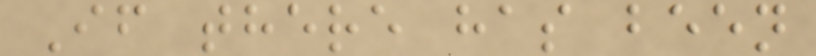If there has been
